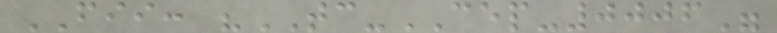FII: "TC-CEP-0006"
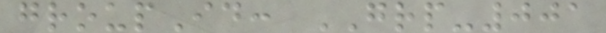groupId: GRP-001
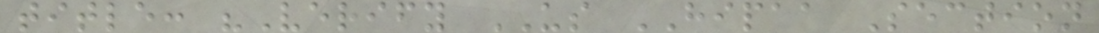title: "Verify US HIPAA Section
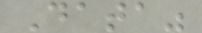Data"
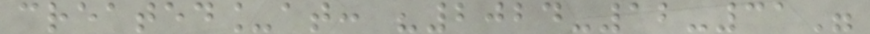created_at: "2024-12-31"
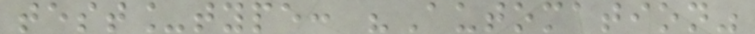test_type: "Automation"
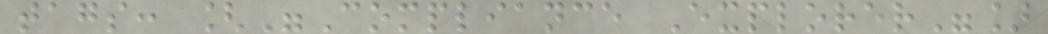tags: ["Compliance Explorer"]
